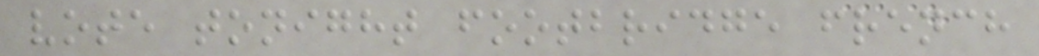vote tonight footbridge french
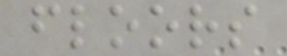floors
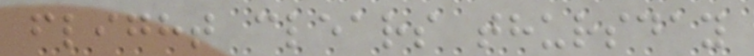flight clears thursday
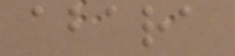abara
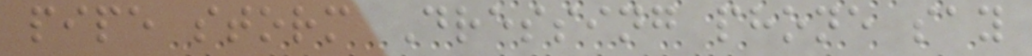pipe storm Dressing phone say
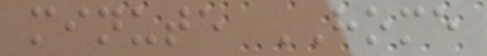minute HOME
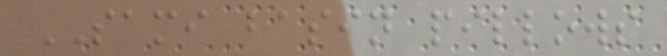SAMI basin pillows
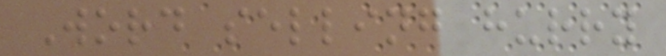Word selling hurry
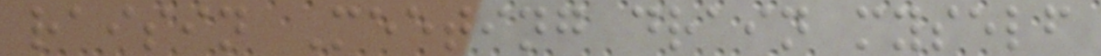raisin Meeting drain myself
